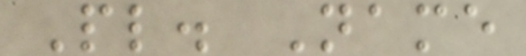Pl. Name
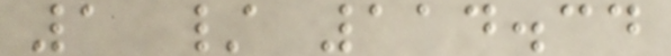1 / 114.34
